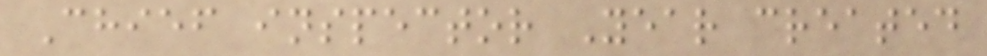Chief inspector Year created
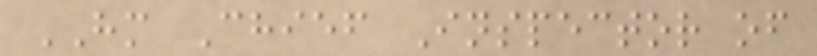HM Chief Inspector of
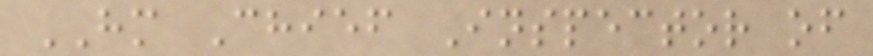HM Chief Inspector of
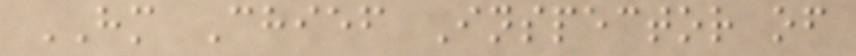HM Chief Inspector of
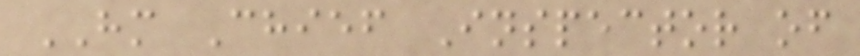HM Chief Inspector of
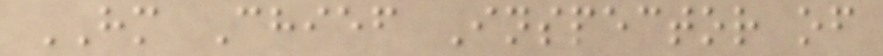HM Chief Inspector of
